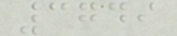3749
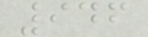946
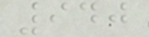940
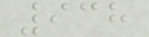938
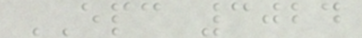EPC 3024
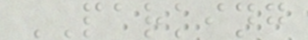PARKING
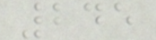245
